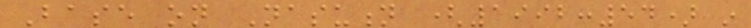Base on Nasution (1992:54) in
